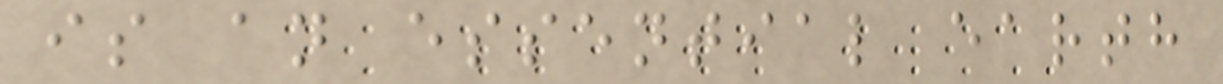is an essential earth
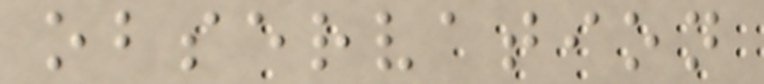observation
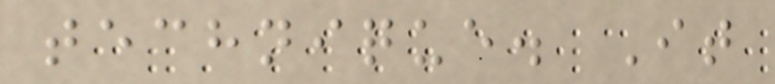technique. It
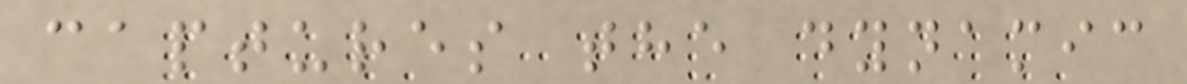captures the dynamic
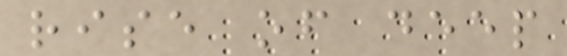rise of deep
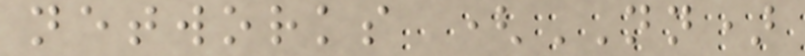networks (NN)
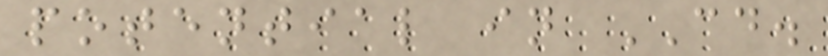potential in CD.
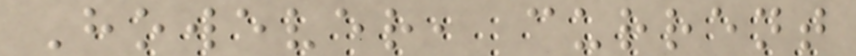However, current
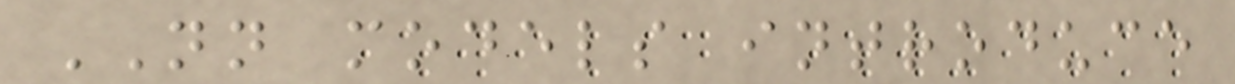NN models introduce
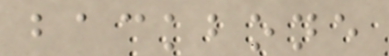backbone
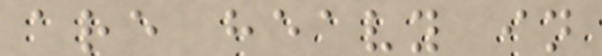are heavy in
